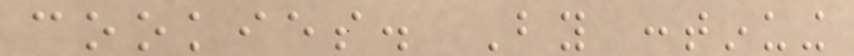cookies. By continuing
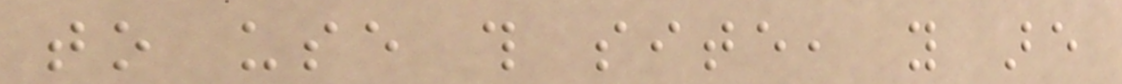to use this site, you are
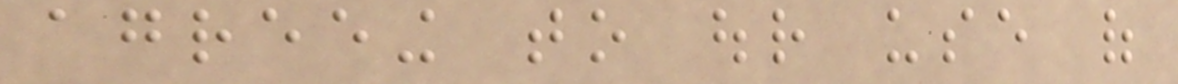agreeing to our use of
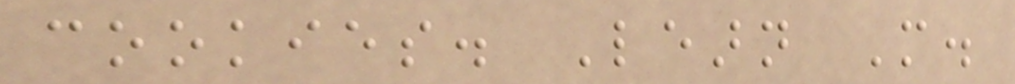cookies. Learn More.
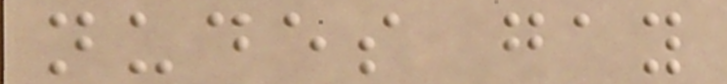nudes gay
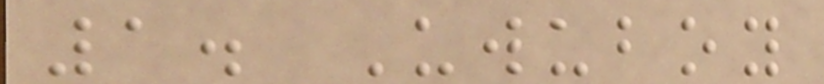1. Uwuboy
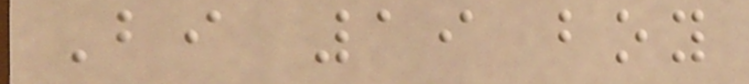Bi 19 boy
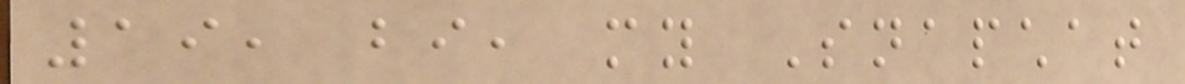19, bi, my Snapchat
